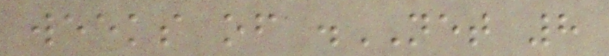weeks of .NET 8
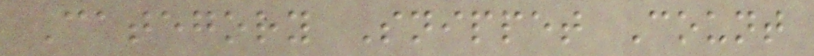Category Snippet Count
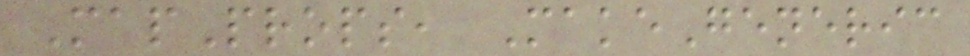MapProps, MakeGeneric
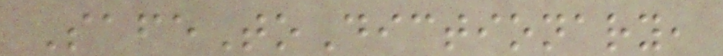SafeToDictionary,
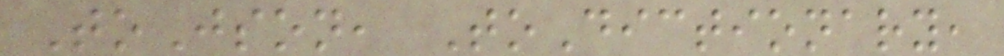ToJson, ToDictionary,
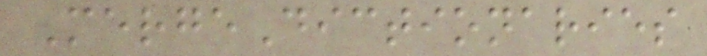MergeDictionaries
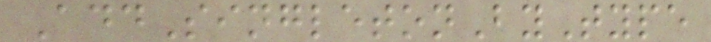AddSingletonByType
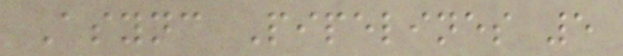Async Pipelines 5
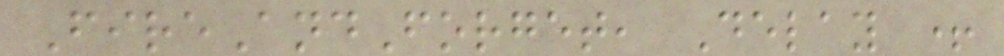FireAndForget, Delay +
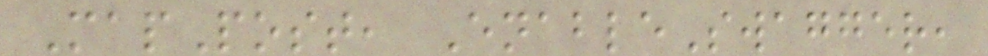MapPost, EnableSwagger,
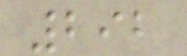292
